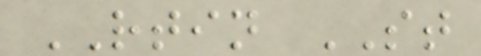RTIN ST
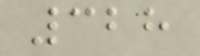328
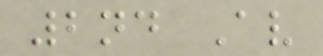2nd Av
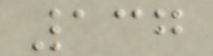137
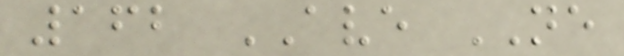162 AVE NE
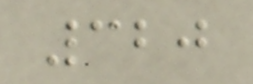320
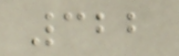322
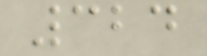324
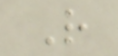R
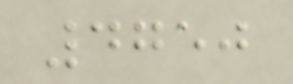4750
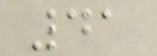41
